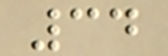34
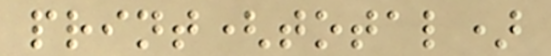print(total)
